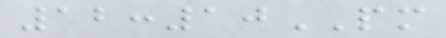12:10PM
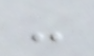-
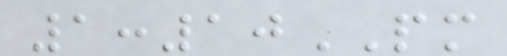1:10PM
